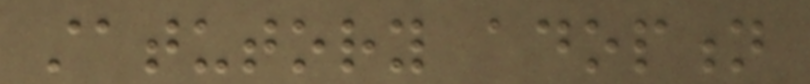statutory adoption
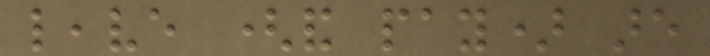leave (and pay) are
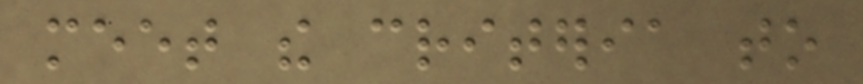meet the criteria to
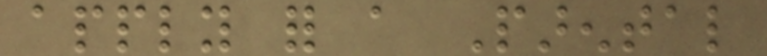apply for a Parental
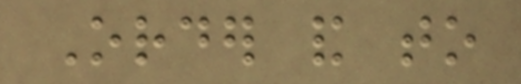Order and to
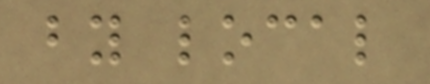by local
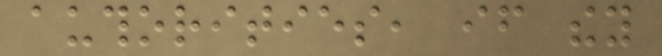authorities, if they
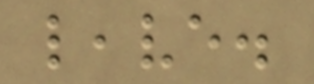leave.
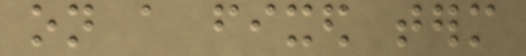on a fixed term
